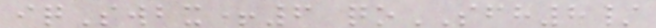iqSwbx+6 qoSFH8/
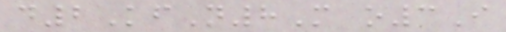d2KfN8M o3I
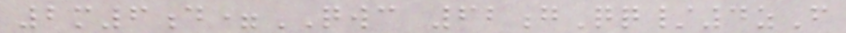2m6d=QWC 62gQq/4zF
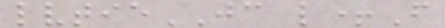lvtieJC l+F
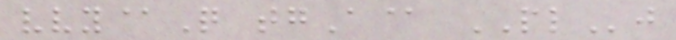vvy@Q tgA@ PLj
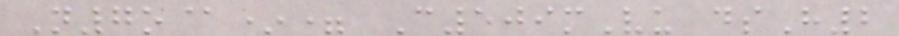N7o@*= C509mVu dsH2
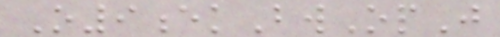O9ekBwOpJ
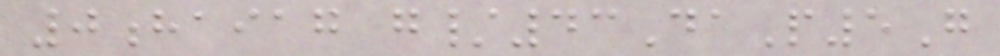0haiag g/43DaP5G
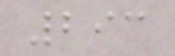293
